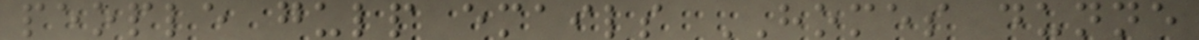people gulp emails HOMES dunne
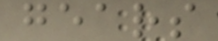gears
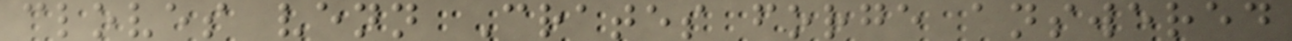cloves venn Crates forge answered
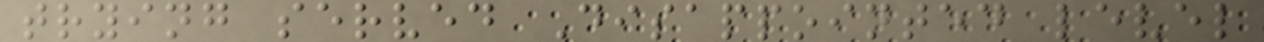trying served Disappointed level
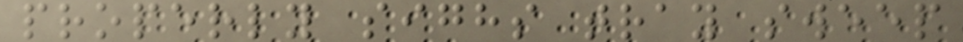properly sighs tray sweep
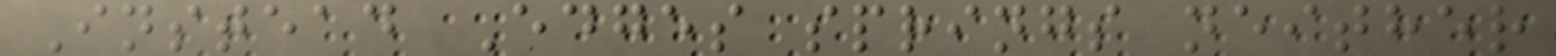Instead Edges springs neither
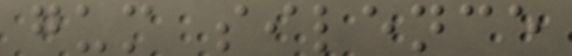gum silence
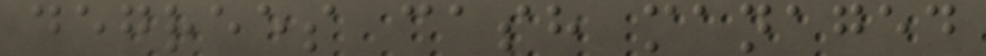degrees cash managed
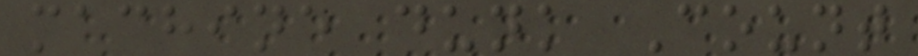machine dunk Count
